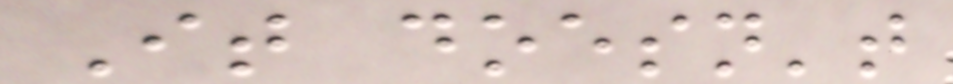It doesn't
